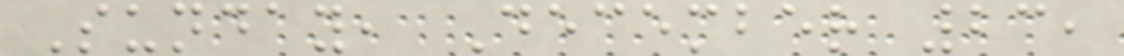Sunday, December 23,
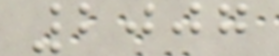2007
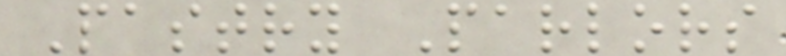Pastry Parlors
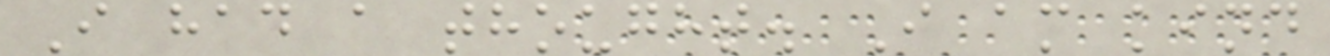I had a thought. I am kind
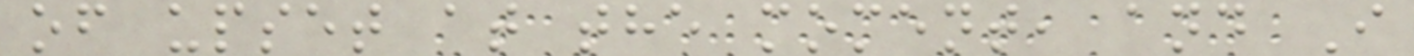of upset at the moment, and I
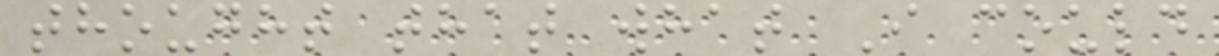thought that what I could
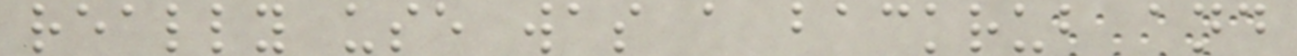really use was a backrub and
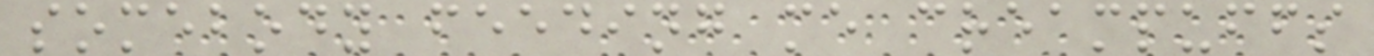somebody feeding me creampuffs
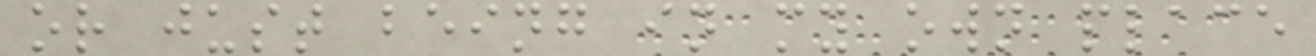or just being in my own place
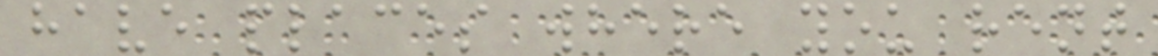have places where you rent
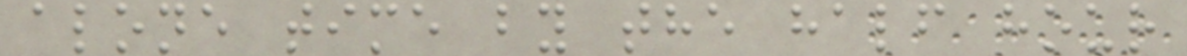alone time by the half hour
